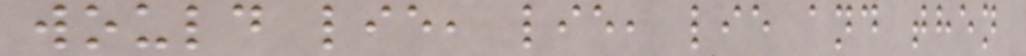would lie, lie, lie and then
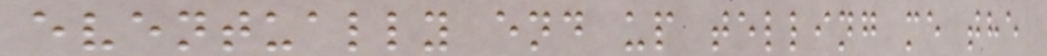eventually end up telling me the
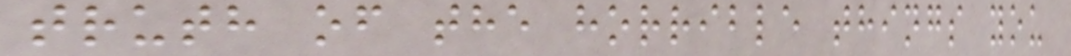truth of the horrible things you
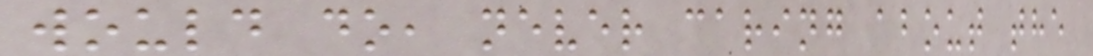would do, never caring about the
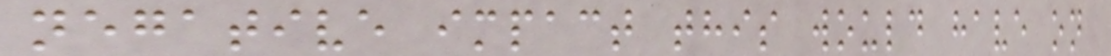negative impact this would have on
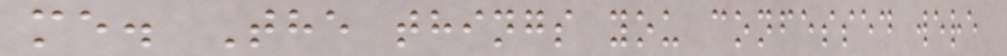me. The things you confessed were
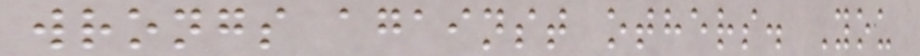wrongs against others. You
